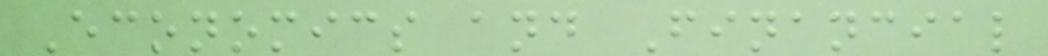Economics and Financial
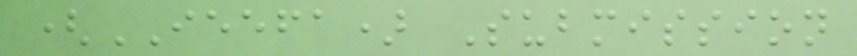(IEEFA) Submission
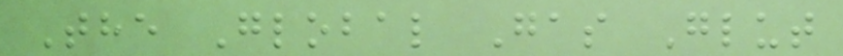The Global Gas Glut
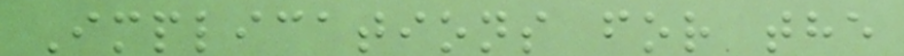Implications for the
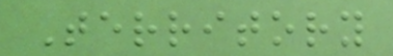Territory
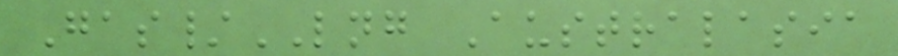Gas/LNG Australasia
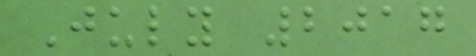July 2017
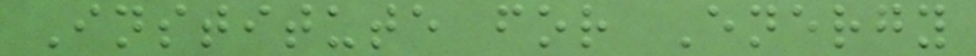Institute for Energy
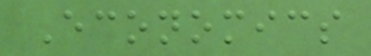Economics
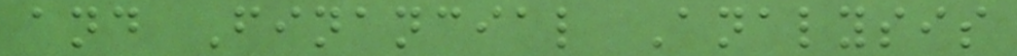and Financial Analysis
